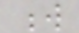w
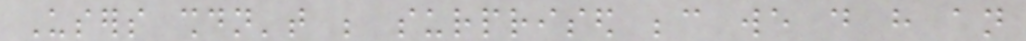Users shouldn't be surprised because we do have an
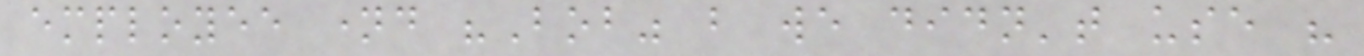employee named "Bob" but we didn't use his
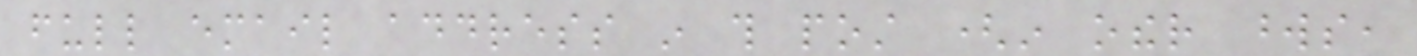full email address in this post (in other words,
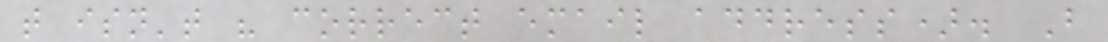that isn't his correct email address). But
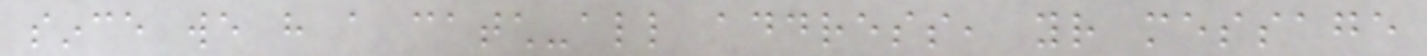since we have a catch-all address, your message
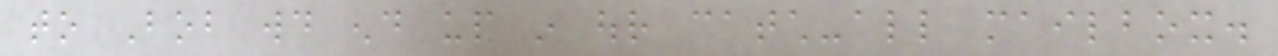to Bob would end up in our catch-all mailbox.
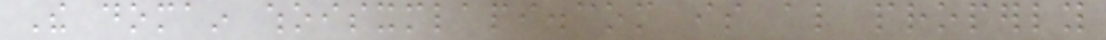The domain whoisxmlapi.com is also properly
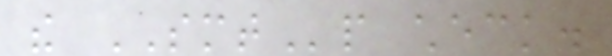the SMTp check.
